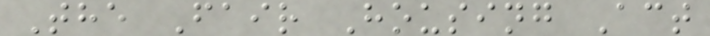The Fair Housing Act
